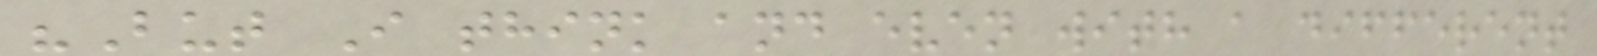"But I think and even with a different
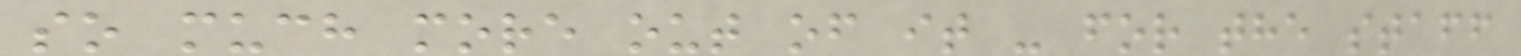so much more out of it - for the staff
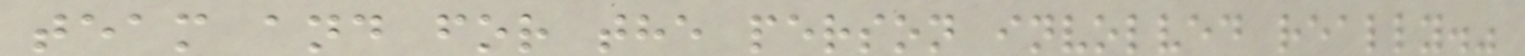team and for the person involved really."
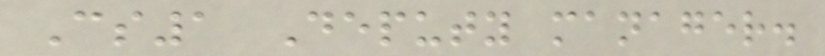Cs1 Deputy manager.
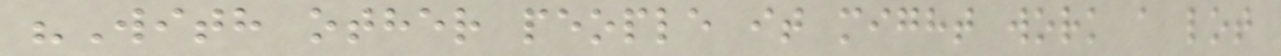"With other people it might work a lot
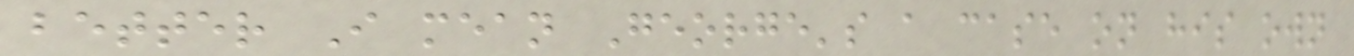better I mean George's a case on his own
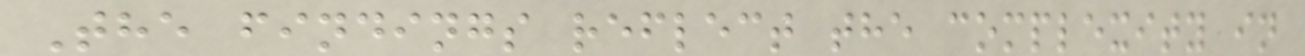The findings reflect the complexity in
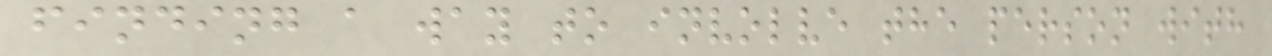finding a way to involve the person with
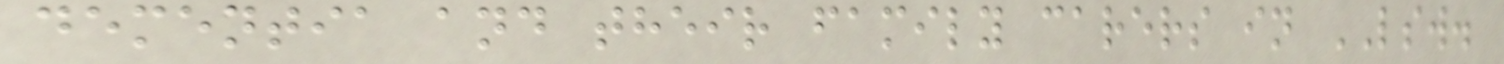dementia and their family carers in LSW.
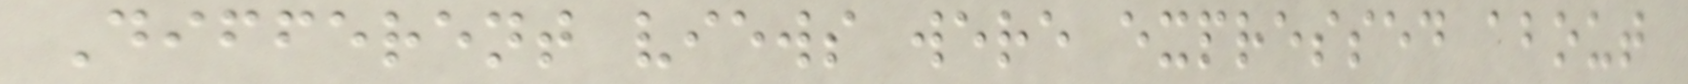Different views were expressed about
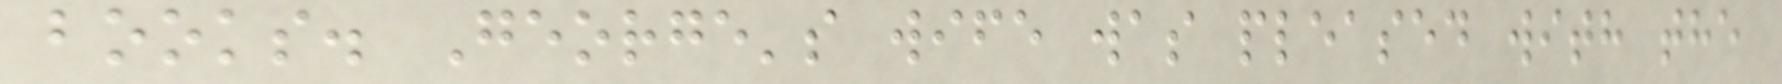books. George's wife was pleased with the
